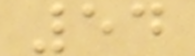54
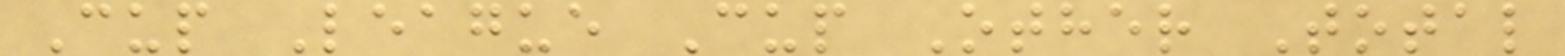Cup League Cup Other Total
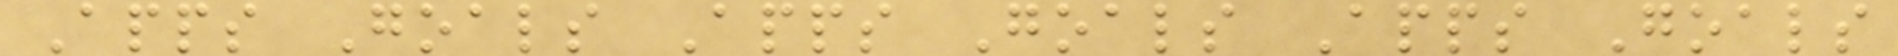Apps Goals Apps Goals Apps Goals
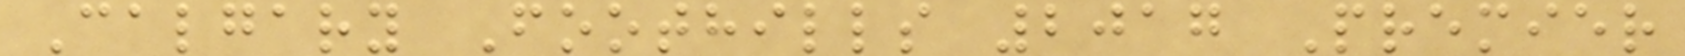Calgary Foothills 2017 Premier
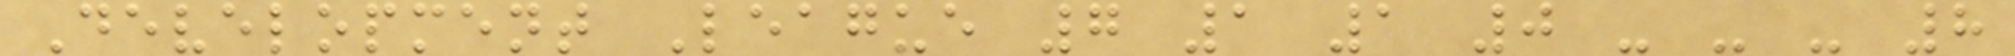Development League 7 1 1 0 - - - 8
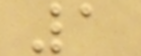1
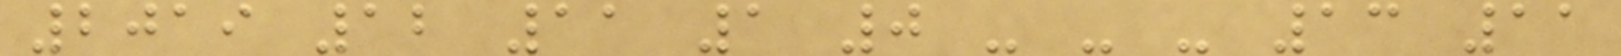2019 12 11 1 0 - - - 13 11
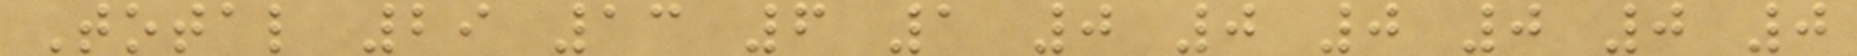Total 29 13 6 1 0 0 0 0 0 0
